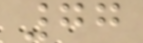77
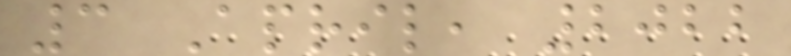3 April, 2022
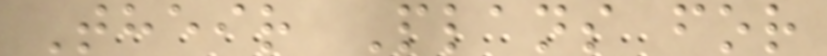Their Plans for
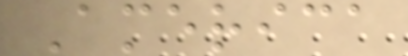America
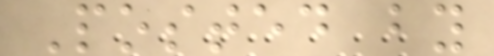Posted by
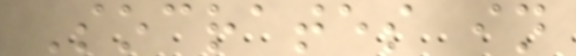Socrates in
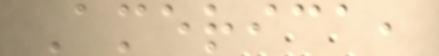America,
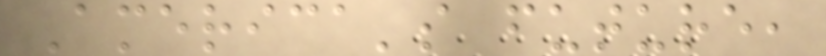America's future,
